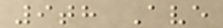9th Ave
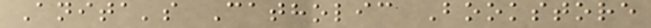Anita's Catholic Bookstore
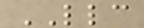LLC
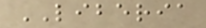LIBERIA
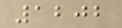1202
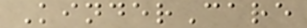KinderCare
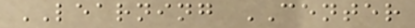LEARNING CENTER
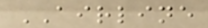AIRLINE
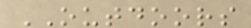OUTDOORS
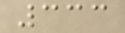333
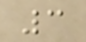3
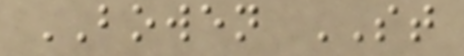BOWEN ST
